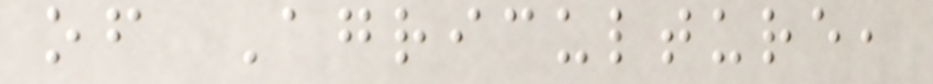of Agriculture,
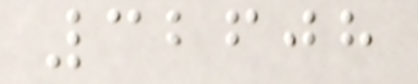32608
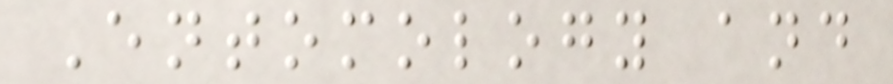Entomology and
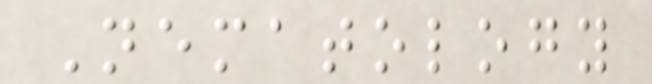Nematology
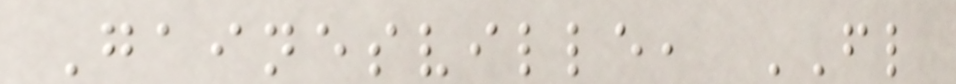Gainesville, FL
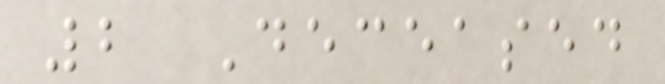2 Deceased
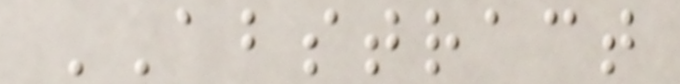ABSTRACT
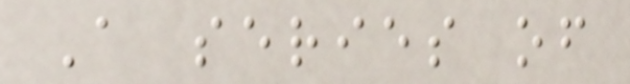A series of
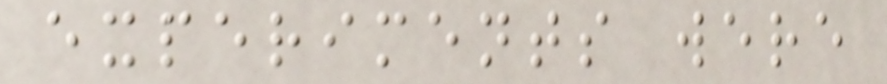experiments were
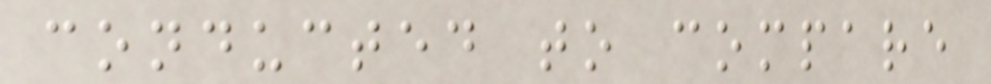conducted to compare
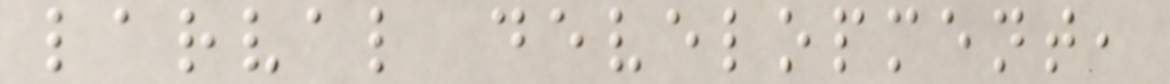larval development,
